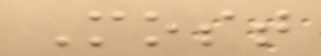Most
